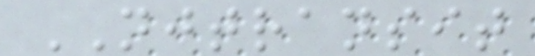NJTRANSIT
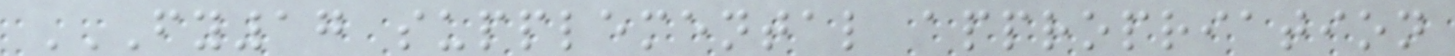FY17 SUPPLEMENTAL APPROPRIATION
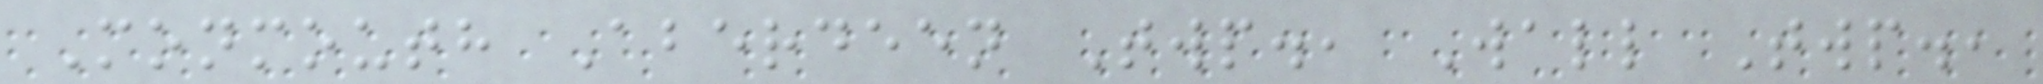Monmouth Aberdeen Twp., Wall Twp.,
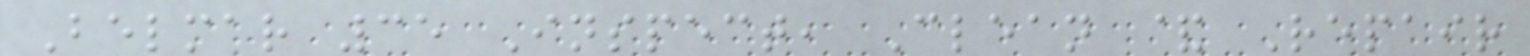Belmar 35 Inspect, Clean & Repair
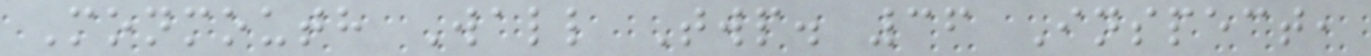Monmouth Wall Twp. 36 Inspect,
